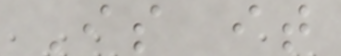Is it
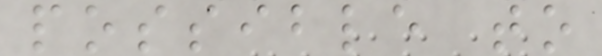possible to
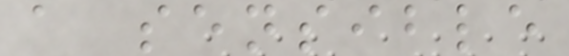a sensible
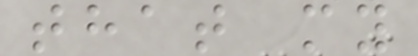that my
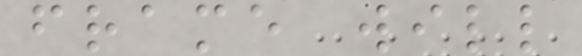frame will
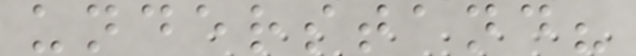understand?
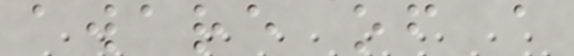aware of a
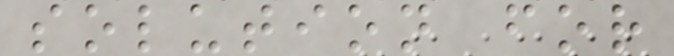solution for
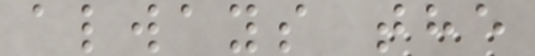always the
